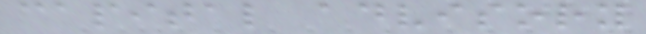capital advisory
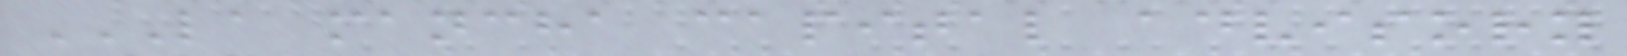LA MANCHA CAPITAL ADVISORY
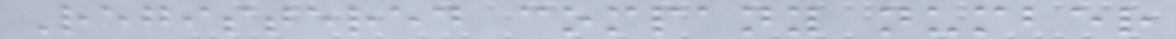Registered company number
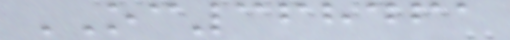OC368461
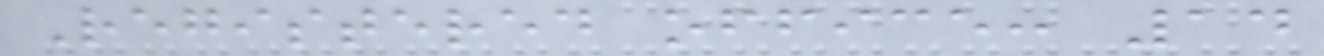Registered office: 14
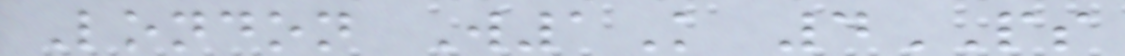London W1K 4PS
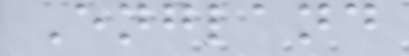England
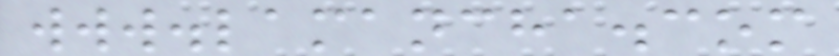www.lamancha.com
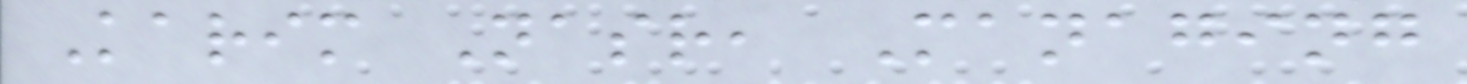Karim Nasr, Managing
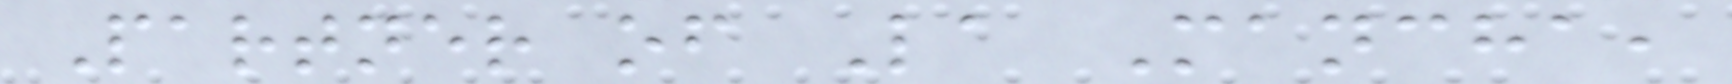Partner of La Mancha,
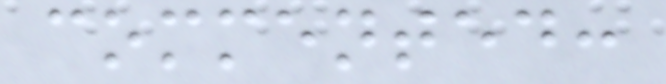commented:
